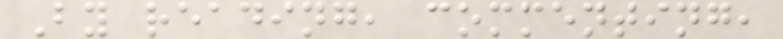By reading, commenting,
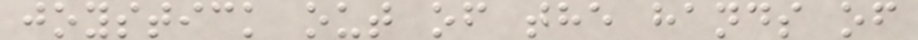joystick out of the hands of
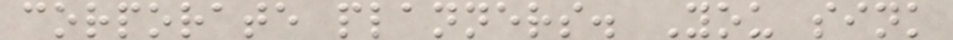corporate planners. You sink
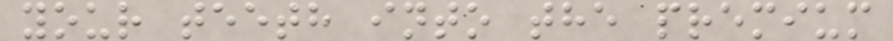your teeth into the premium
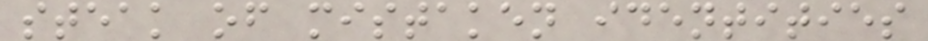steak of mistaken identities
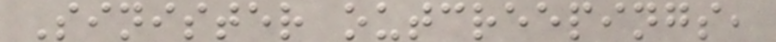Sinister outcreepings,
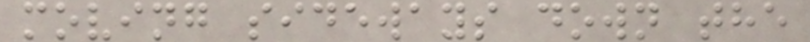moving sideways down the
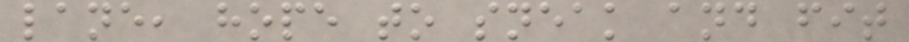lane, hope to sneak and fit
